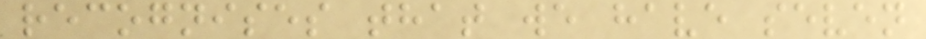recognises that we have seven
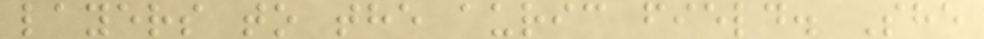layers to the auric field. She
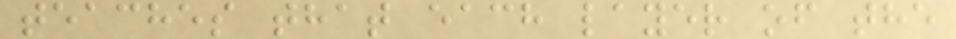teaches that each layer of the
